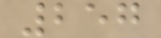257
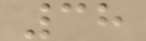38
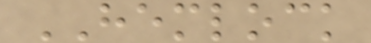HEMLOCK
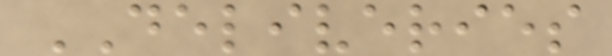DELIVERIES
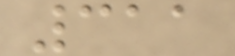311
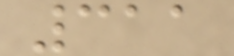311
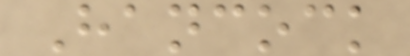Hancock
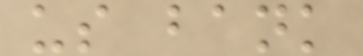us bank
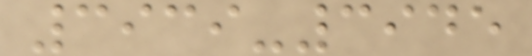3939-3945
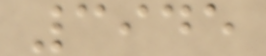3945
